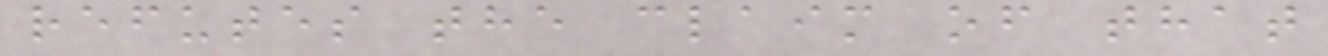refutes the claim of that
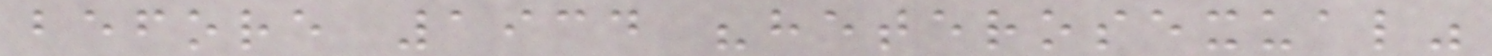before 1934 "heterosexual"
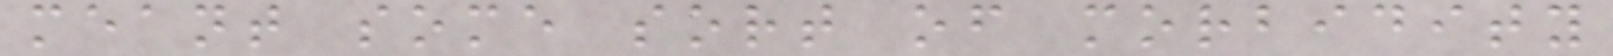meant some sort of morbidity
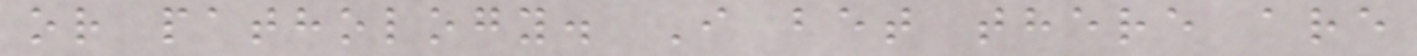or pathology. I bet there are
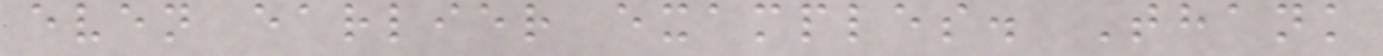even earlier examples. Thank
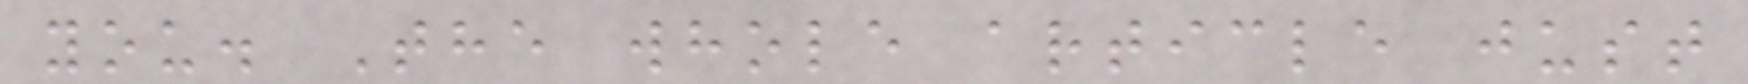you. The whole article just
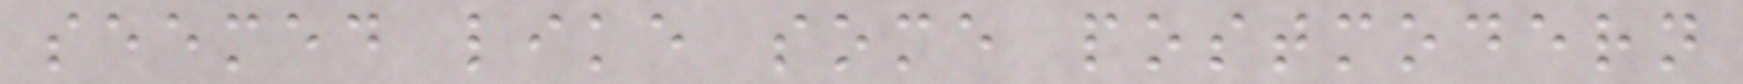seemed like some postmodern
